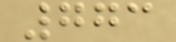773
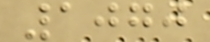1070
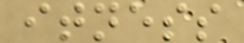itness
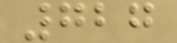727
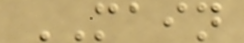MAIN
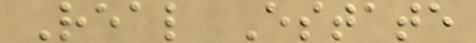Real Estate
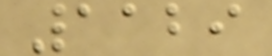1129
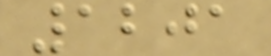1201
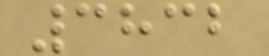3832
